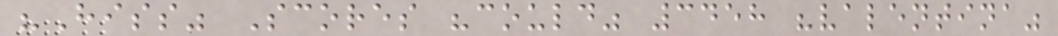"Hiss" Scores "could" 3458 "valentina"
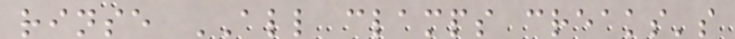rinse ALL clamps creaks's
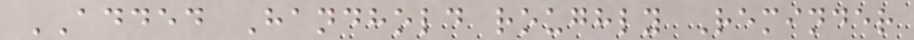ADDED Handhold roughly Reminder
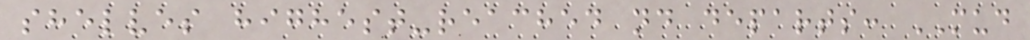shelves highest-reached nd departs: MUD
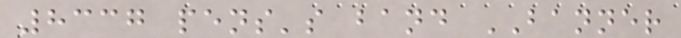8337 pens's band BANNER
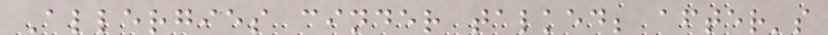Allergies cinder talked; after's
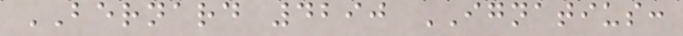BERNARD 4290 IGNATIUS:
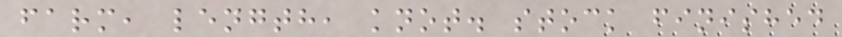farm, length, knot. stock finished
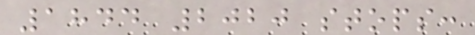1844 2020 stops:
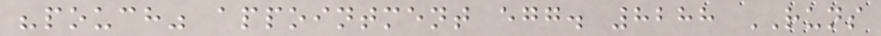"pouch" appointment egg. 8288 RUNS
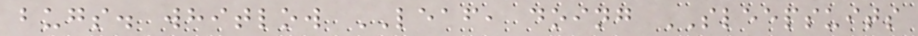bugs. whitlow LEAF, doing SLEEPSUITS
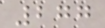277
